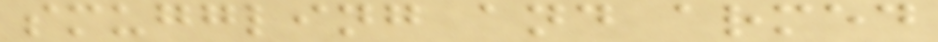smuggling and armed
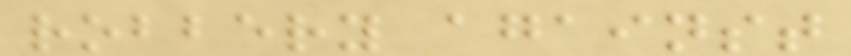robbery against
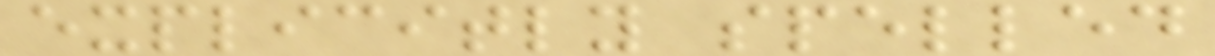explicitly spelled
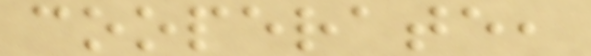cooperate,
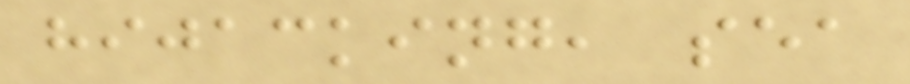hijacking, sea
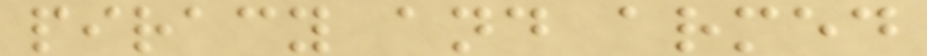piracy and armed
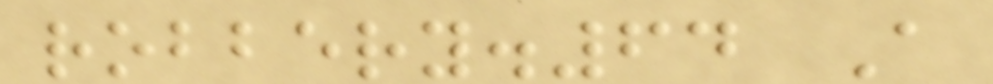robbery.64 A
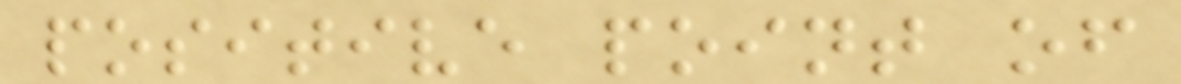positive point of
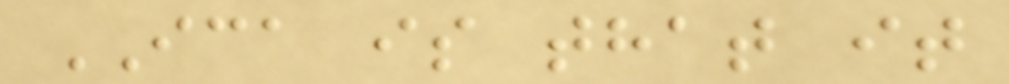ICA is that it
